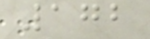172
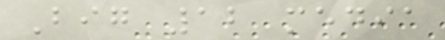Big 12 media
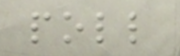poll
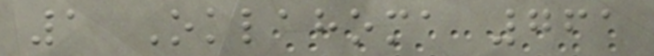1 Oklahoma 761
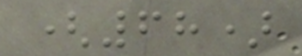(68)
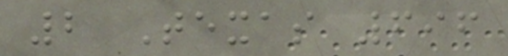2 Texas 696
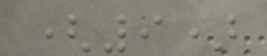(9)
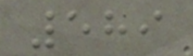589
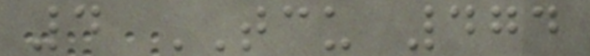4 TCU 474
